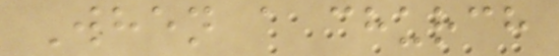When a church
